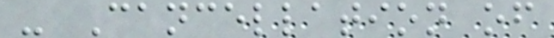- Cancellation of
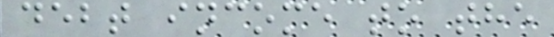debt income to the
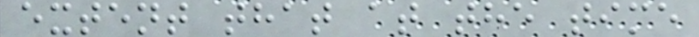extent that at the time
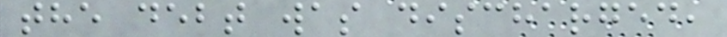the debt was discharged,
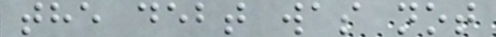the debt was not
